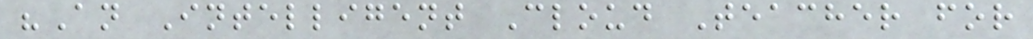"An Intelligent Cloud Teacher for
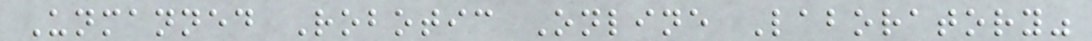Unmanned Robotic Online Laboratory"
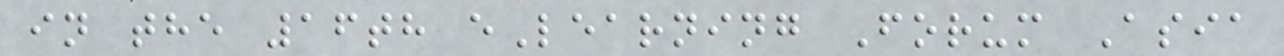in the 16th eLearning Forum Asia
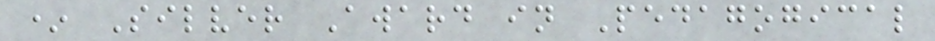* Silver Award in Pedagogical
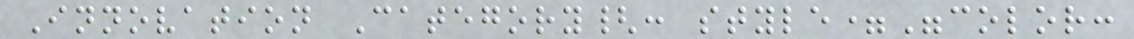Innovation Category{: style="color:
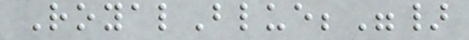RoyalBlue;"}
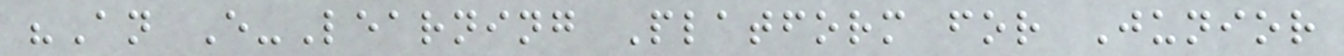"An E-Learning Platform for Junior
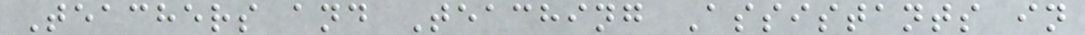Teachers and Teaching Assistants in
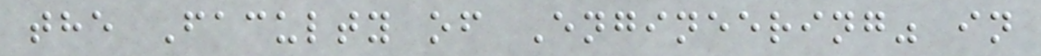the Faculty of Engineering" in
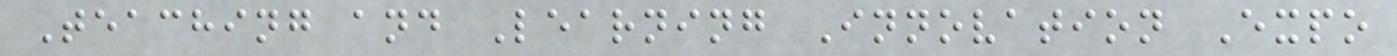Teaching and Learning Innovation Expo
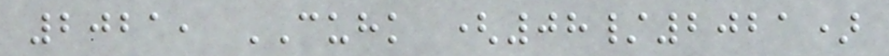2021, CUHK (08/2021)
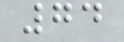74
